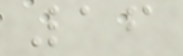16
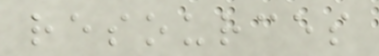resources
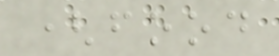(food
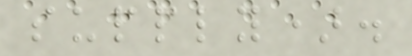supply).
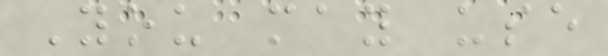You may use
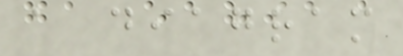a diagram
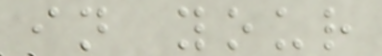in your
